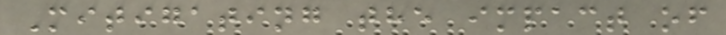Mitigating the impact of
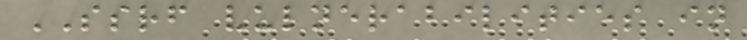SSRF vulnerabilities in
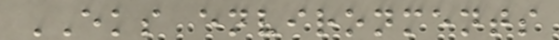EKS environments
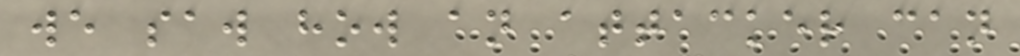we saw how an attacker can
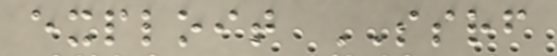exploit SSRF
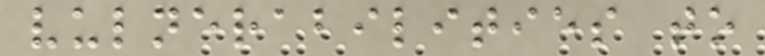vulnerabilities to
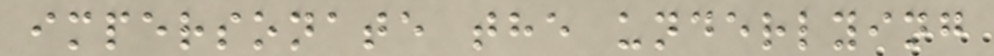impersonate the underlying
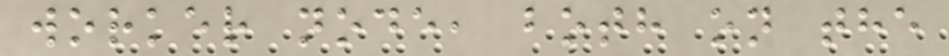worker node, both on the
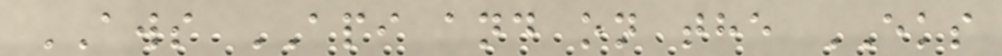AWS API and on the EKS
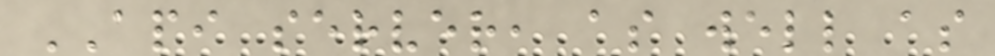API server, as well as
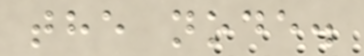the node.
